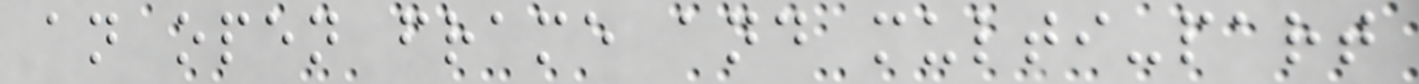an open frame and multi-part
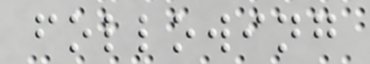following
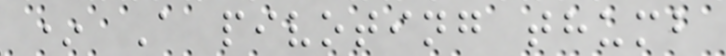* A pivoting thumb
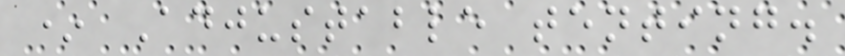* Adjustable tenting.
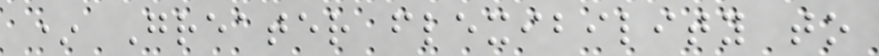* Greater flexibility to
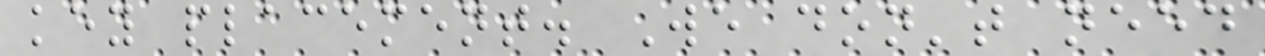key placement. We don't need
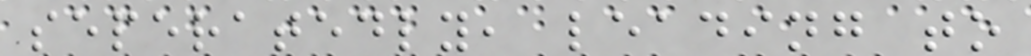seperatedly, leading to
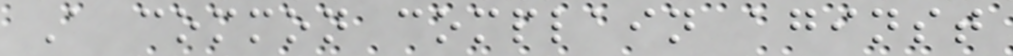A common complain aginst
